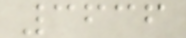3636
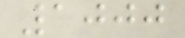1000
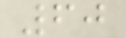60
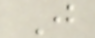J
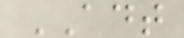ADT
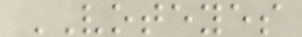VOTEYES
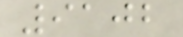9102
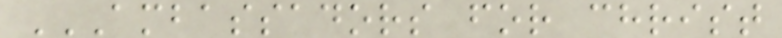AMBASSADORS FOR CHRIST
